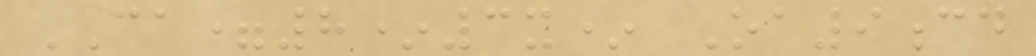CA=8*3x* Oa9cd
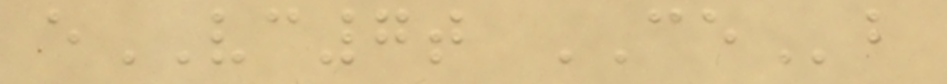eVC7t CEb
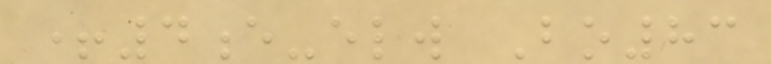+4e-elw Bo83
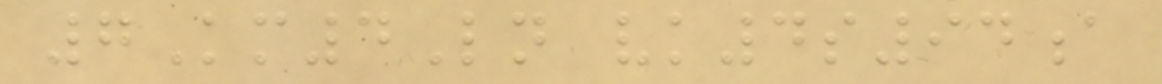7Km4Ln vk4s94a
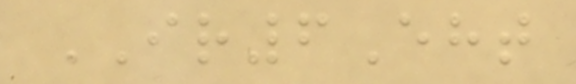IR6Eht
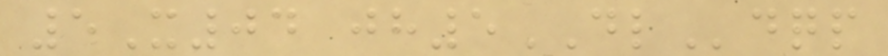5X04 jh5DLdqp
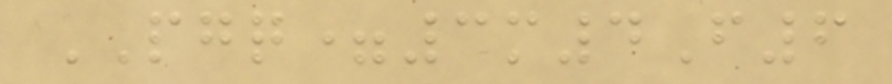PGQ=3m4F6
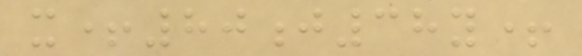x+80j38y+
